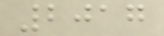2017
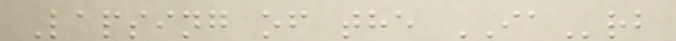Lapsing of the IArb
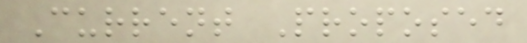Current Proposed
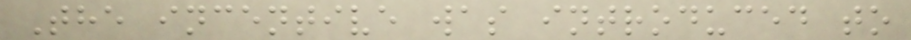The incentive was introduced to
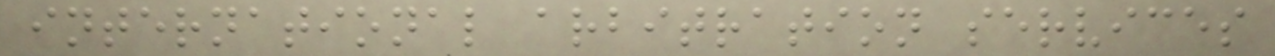international arbitration services
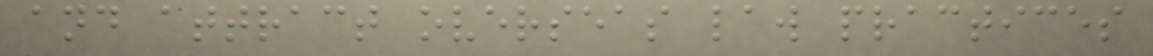and attract overseas law practices
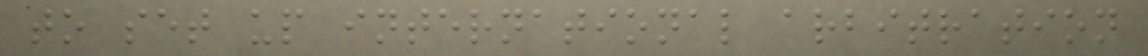to set up international arbitration
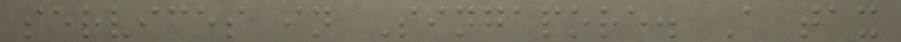services in Singapore. A tax
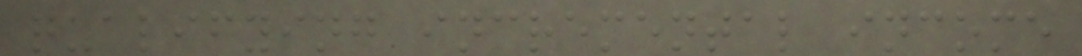qualifying incremental income
